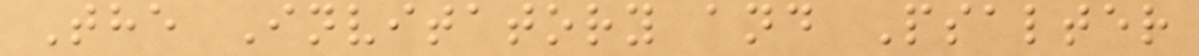The Invitatory and Psalter
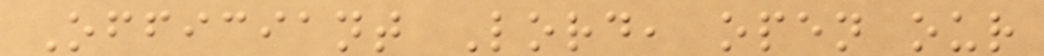Officiant Lord, open our
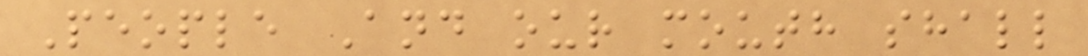People And our mouth shall
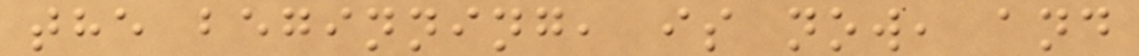the beginning, is now, and
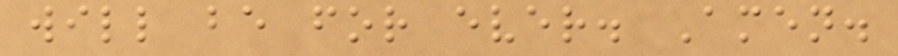will be for ever. Amen.
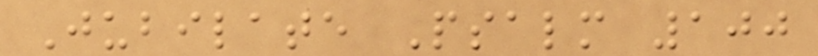Jubilate Psalm 100
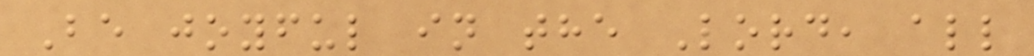Be joyful in the Lord, all
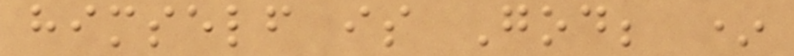himself is God; *
